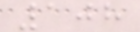108
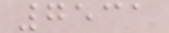7531
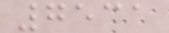7531
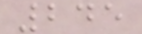245
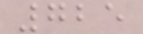725
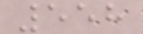558
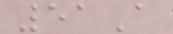51A
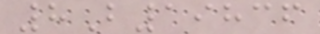8B19836
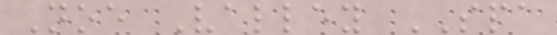Noe Valley SPA
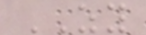ZY
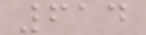614
